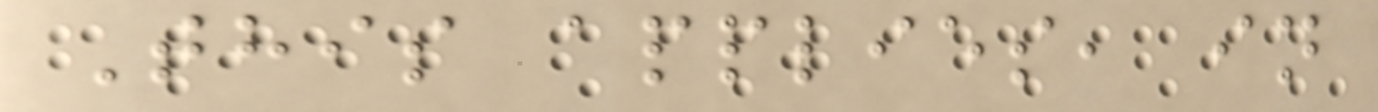This applies, in
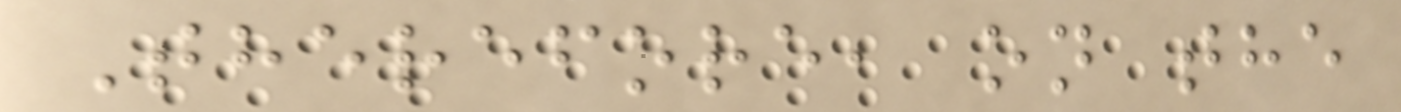Therefore, on the
